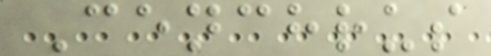Cenchrus
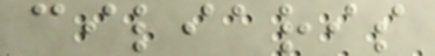ciliaris
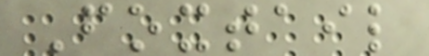Foxtail
